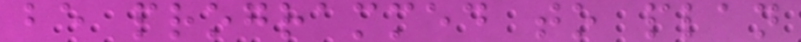be programmed to plan
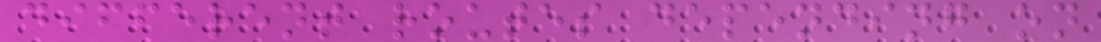different routes depending on
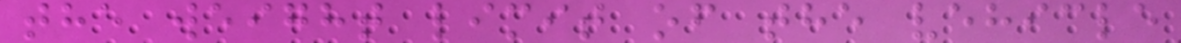the weight limit of the vehicle
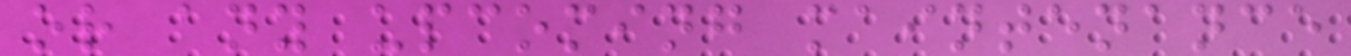or any upcoming maintenance
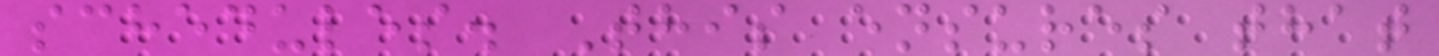schedules. This ensures that
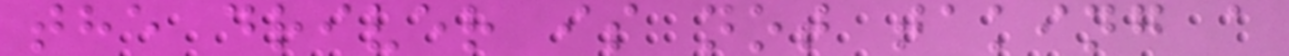the driver is not taking a
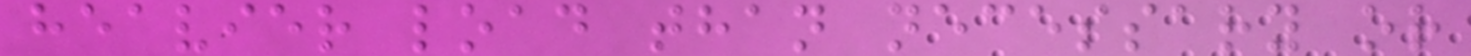heavier load than necessary or
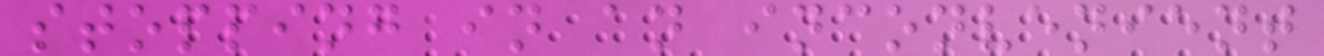stopping in an inconvenient
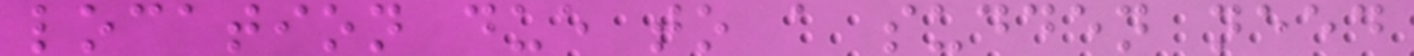location due to a sudden need
